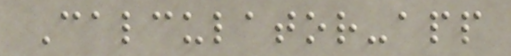Calculator-app
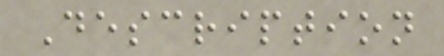Description
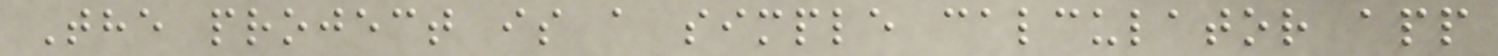The project is a simple calculator app
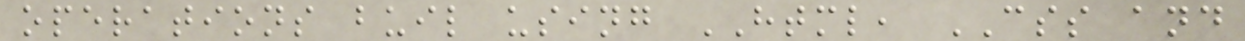operations buil using HTML, CSS and
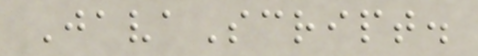JavaScript.
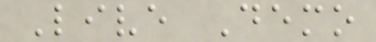Live Demo
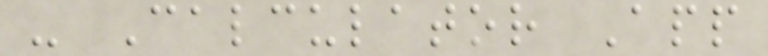- Calculator App
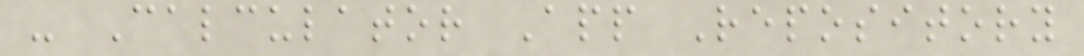- Calculator App Repository
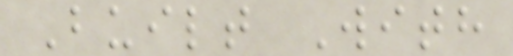Built With
